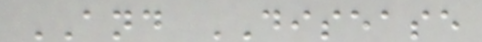AND DISEASE
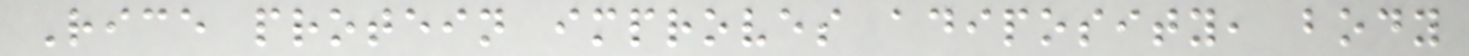Rice protein improves adiposity, body
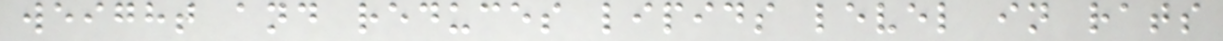weight and reduces lipids level in rats
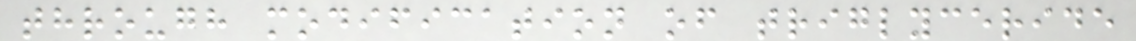through modification of triglyceride
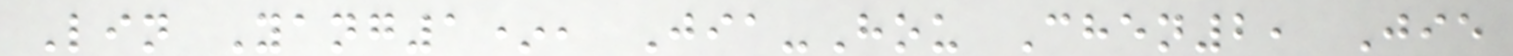Lin Yang1*, Jia-Hou Chen2, Jie
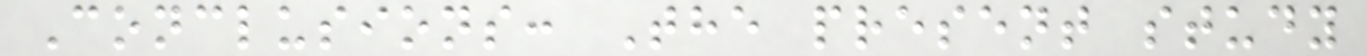Conclusions: The present study
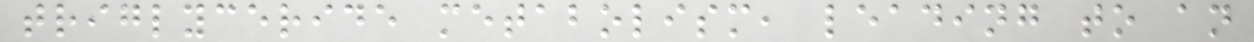triglyceride metabolism, leading to an
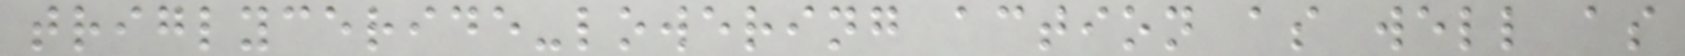triglyceride-lowering action as well as
